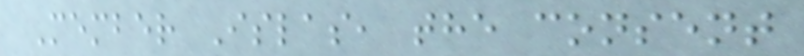Member Islas, the consent
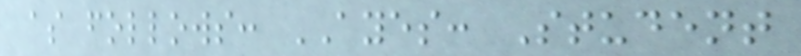as follows: AYES: Student
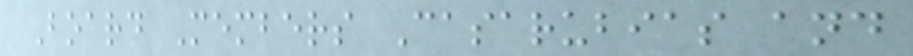Board Members Casarubias and
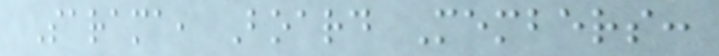Sarama, Board Members:
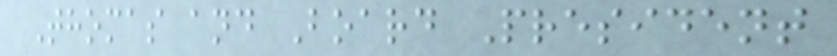Thomas and Board President
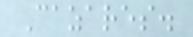Cazares.
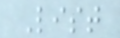List
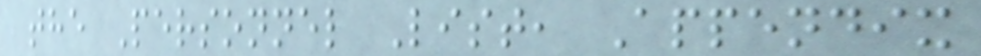the Personnel List, Appendix
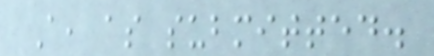A, as submitted.
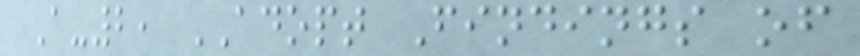A-2, ADOPT Findings of
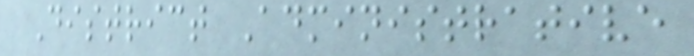District Administrative
